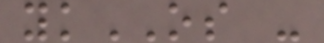ykOS -
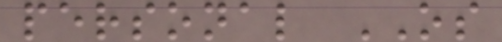personal OS
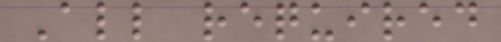All required
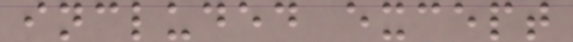included except
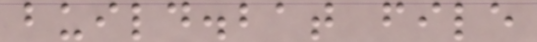build.bat file
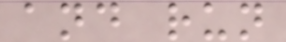and run
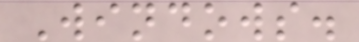Windows.
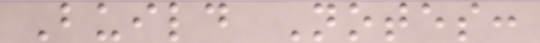Build Notes:
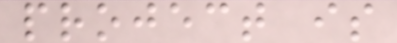project is
